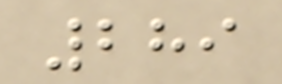289
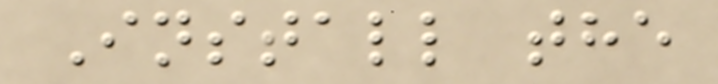Install the
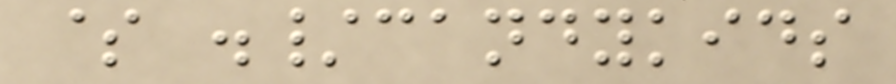$ ./candykids
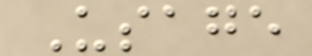Usage
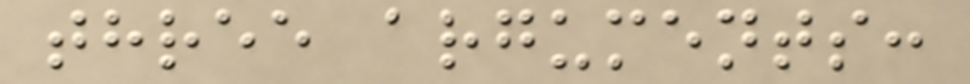three arguments:
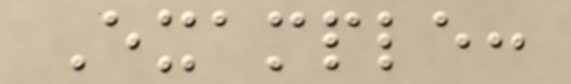Example:
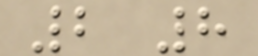2 8
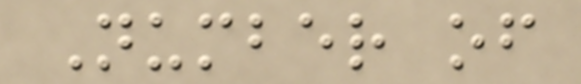Number of
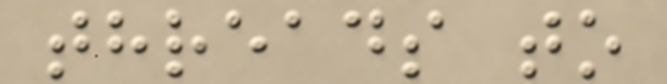threads to
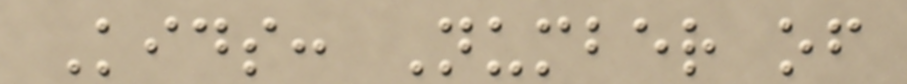Kids: Number of
